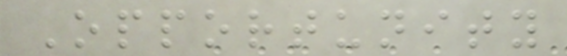Opportunity
